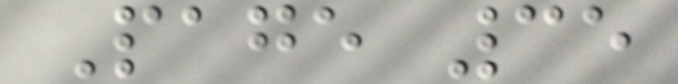Page 35
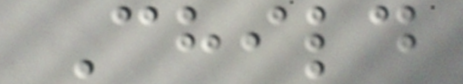Child
